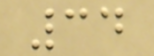34
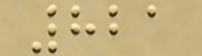821
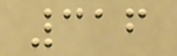316
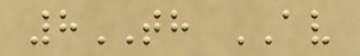8TH AV
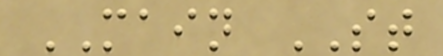MAIN ST
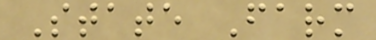State Farm
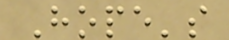Hope's
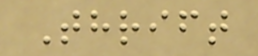Thrift
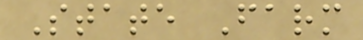State Farm
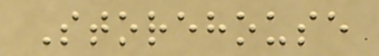Storehouse
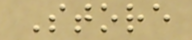Store
